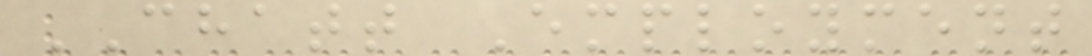CHATT Employment
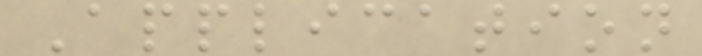Application
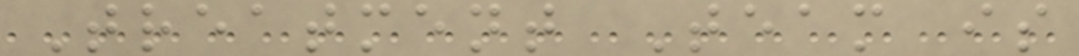Treatment Team is
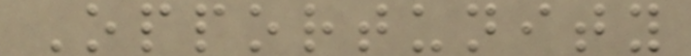Opportunity
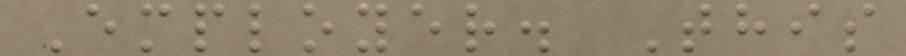Employer. This
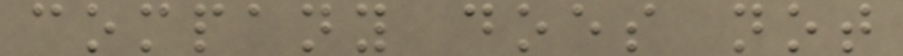company does not
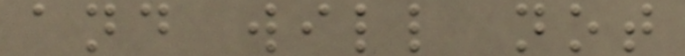and will not
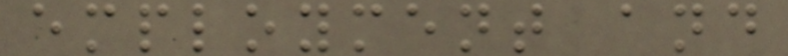employment and
